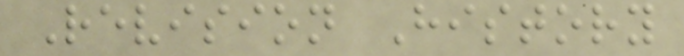Revision History
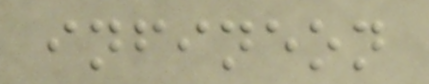infineon
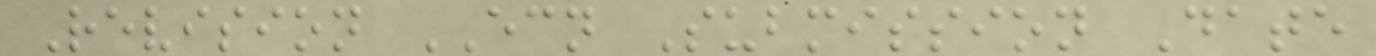Revision ECN Submission Date
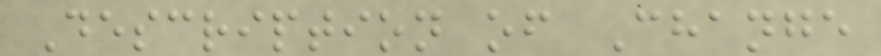Description of Change
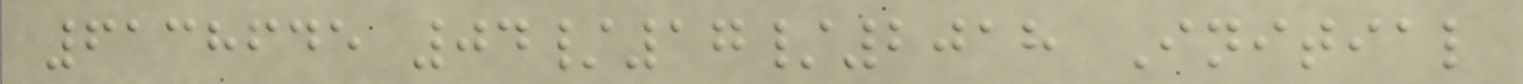6138645 04/17/2018 Initial
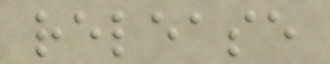release
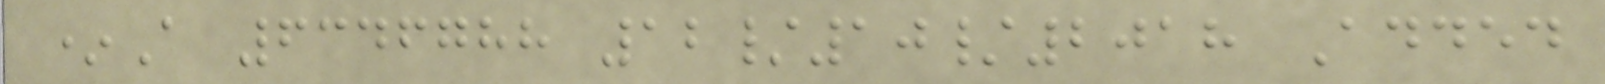*A 6346788 12/10/2018 Added
